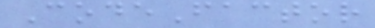CodeFactor
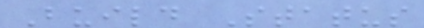Build Status
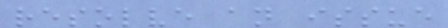resolve an issue
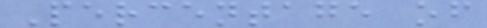Percentage of
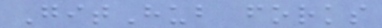GitHub forks
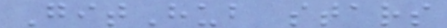GitHub stars
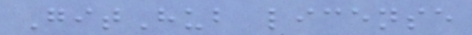GitHub license
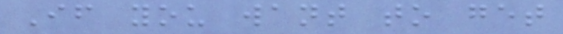If you want to get
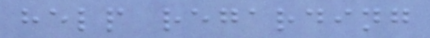help regarding
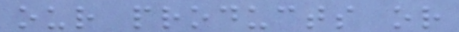our products or
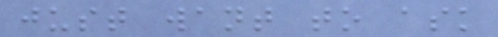just want to ask
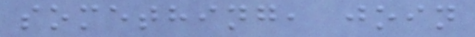something, join
